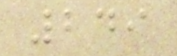249
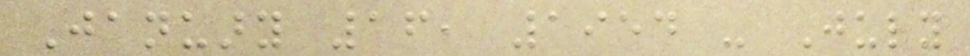January 16, 1954 - July
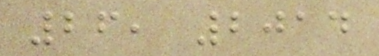26, 2014
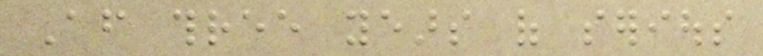After three years of serious
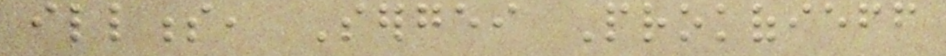illness, Sergei Prokofieff
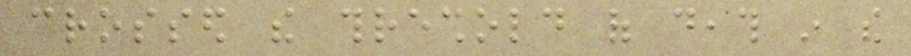crossed the threshold of death in the
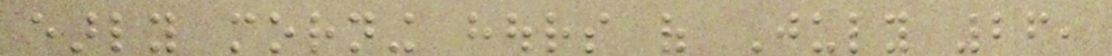early morning hours of July 26,
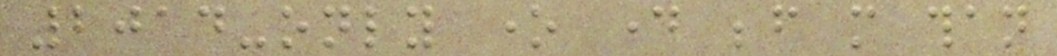2014-only one day before more than
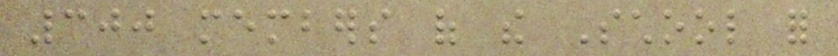300 members of the School for
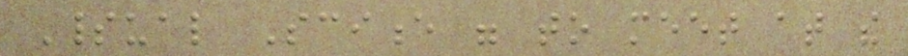Spiritual Science were to meet at the
